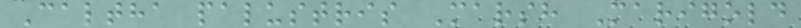Caltha palustris Marsh Marigold
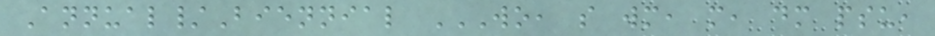Annual/Biennial WO, S WM, M, DM PSU,
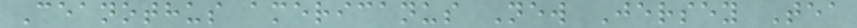Ceanothus americanus New Jersey Tea
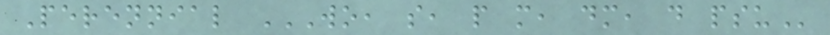Perennial WO, S, P M, DM, D PSU
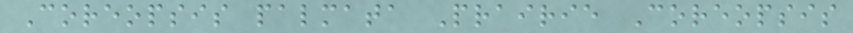Coreopsis palmata Prairie Coreopsis
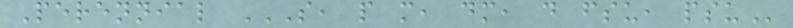Perennial S, P M, DM, D FSU, PSU
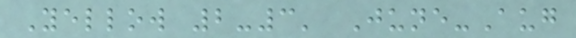Yellow 2-3' June-Aug
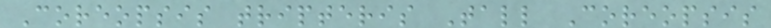Coreopsis tripteris Tall Coreopsis
